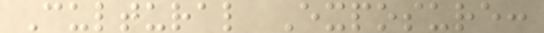Cultural Exposure:
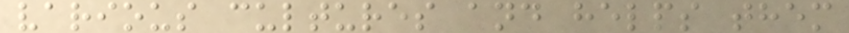various cultures and helps them
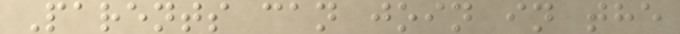Parents can join in the
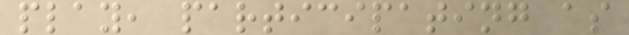play, participating as
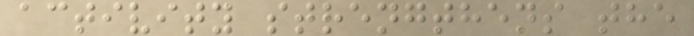activity strengthens the
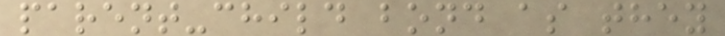parent-child bond as they
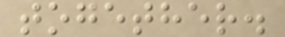together.
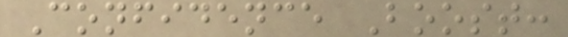Confidence Boost:
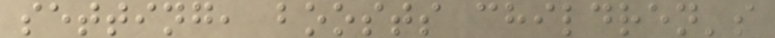setting, boosts children's
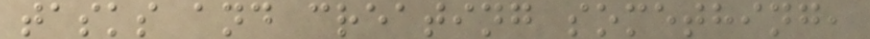tasks and creating something,
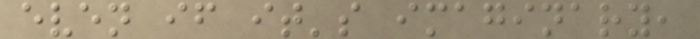even if it's imaginary,
